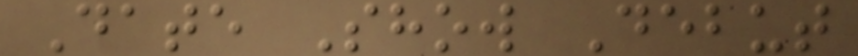Date Show Debut
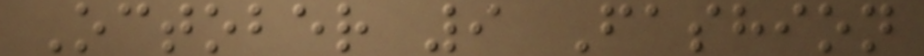October 9 Fashion
